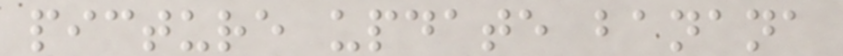picture update banana
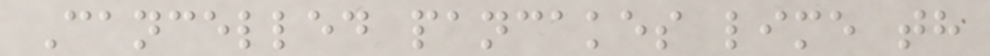Cancelled pancakes lime th
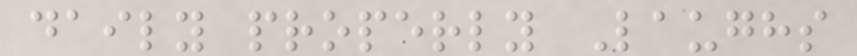daily properly Laughs
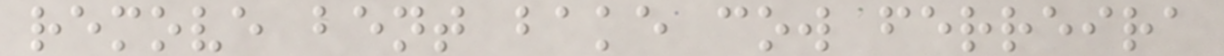remove bent bake cow ferreira
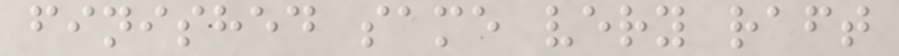finished same very raft
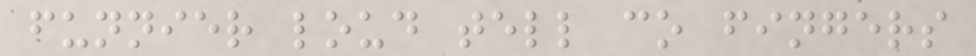funnier loud tell co fingers
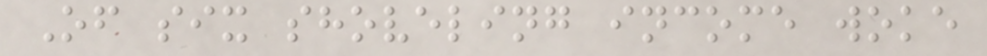Of six shoveling income woke
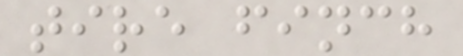tire finch
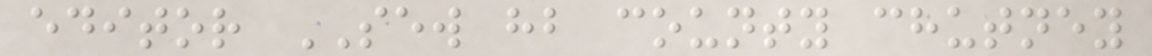editor SEW hb county chutney
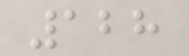128
